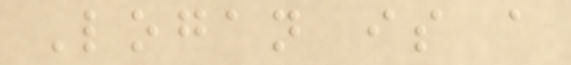Logan is a
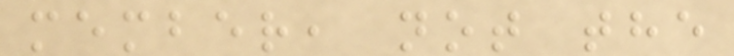member, not the
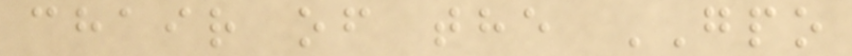chair of the GPO
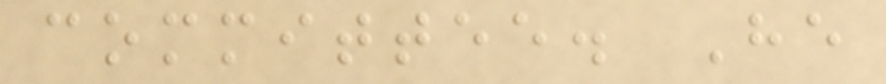committee. He
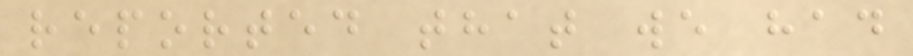reported that we had
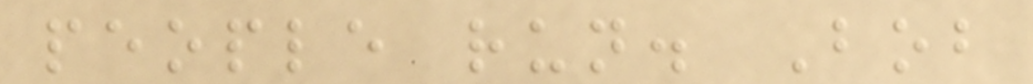people run. Bob
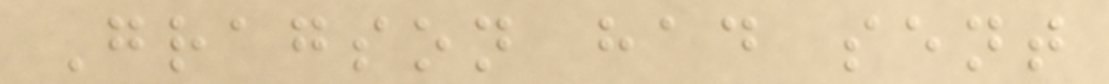Gragson had sent
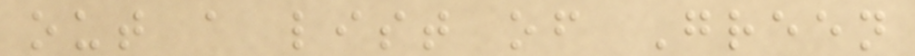out a list of Green
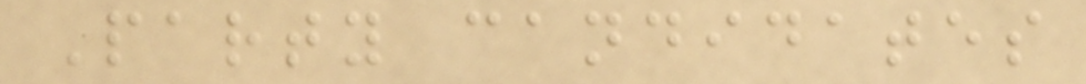Party candidates
